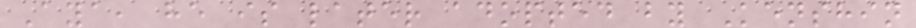Aya, he is later adopted by Kenshin
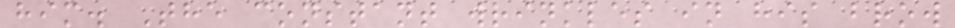him. The constant wrinkles in his brow
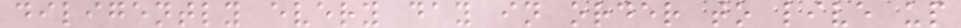diligently every day in order to live up
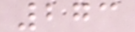273
